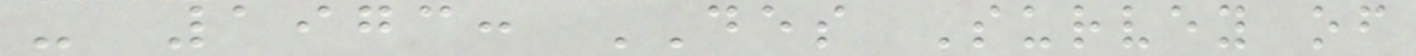- 1973: DES Survey of
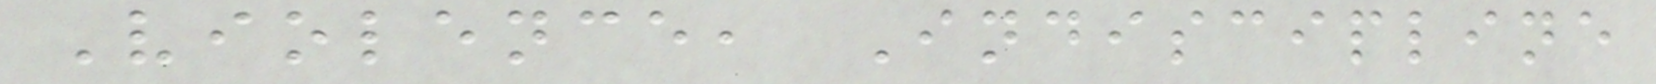Violence, Indiscipline
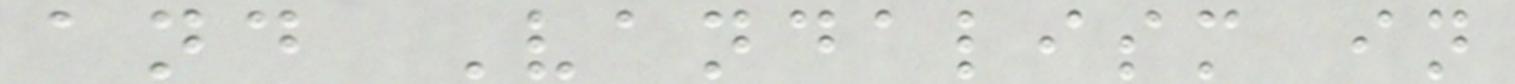and Vandalism in
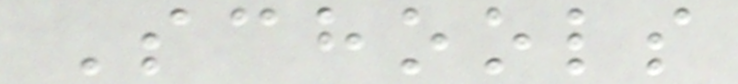Schools
